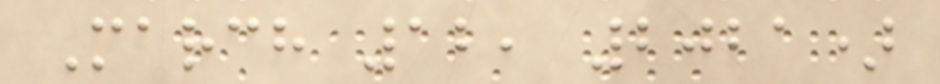March 12, 2021)
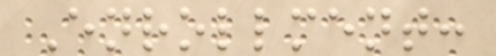Enrollment:
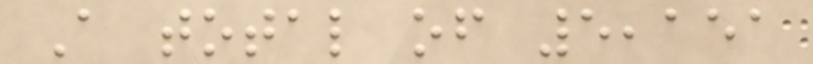A total of 5,151
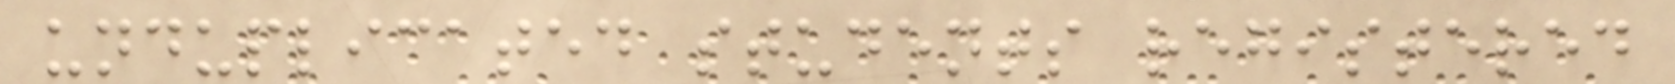unduplicated students registered
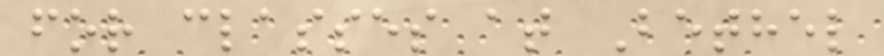for classes at Bethel
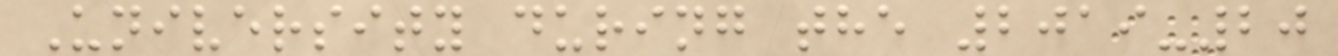University during the 2019-20
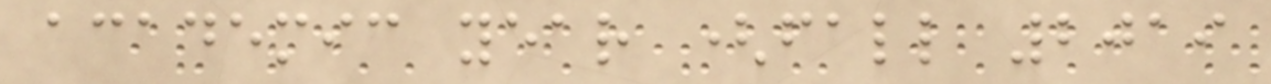academic year (fall 2019
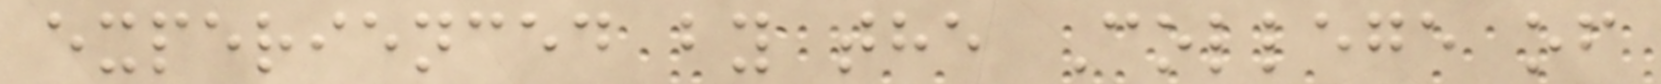experienced by the College of
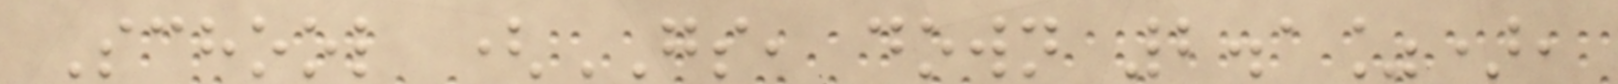School (GS, down 2.1%),
